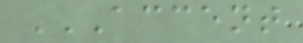ACCENT
